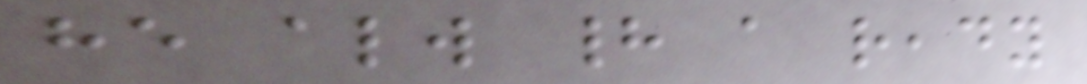he always had a ready
